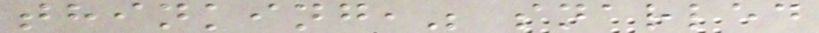thinking," snarled
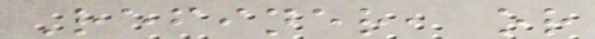Refiner, or
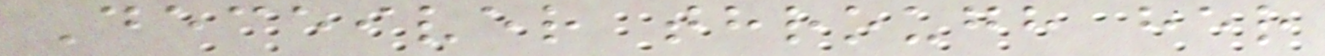Deceiver through her
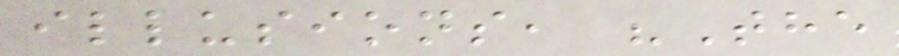illusions, "The
